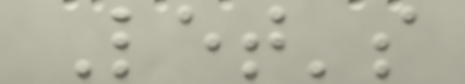Let's
